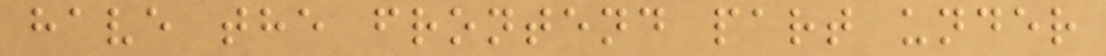have the frontend part under
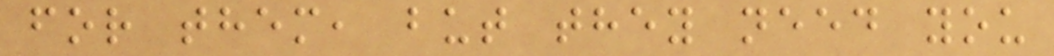for them, but they need you
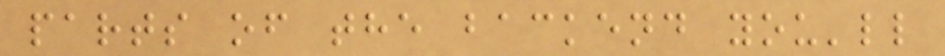parts of the backend you'll
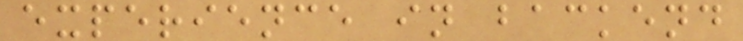experience in backend
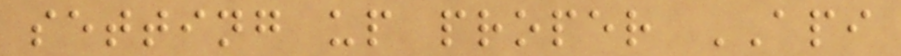setting up proper API
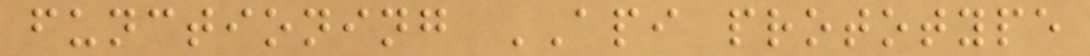functioning API prototype
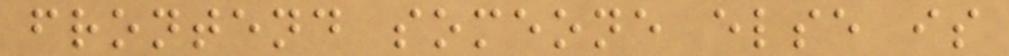frontend someone else is
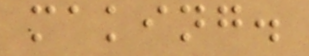making.
